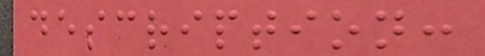description:
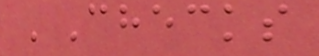'Checks
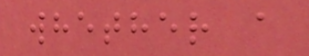whether a
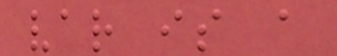var is a
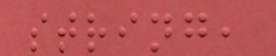string,
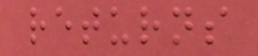returns
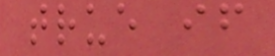true if
